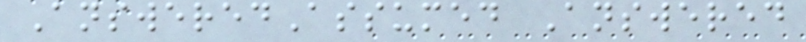AnsweredAssumed Answered
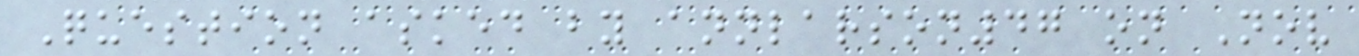Question asked by annlarson47 on Nov
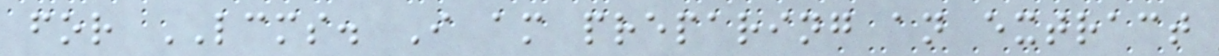for LCMS. I am preparing an extract
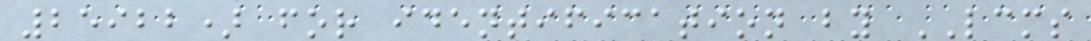25922) for identification by LCMS
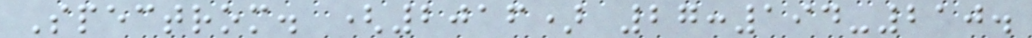Spectrom. (2016) 27:194-210.
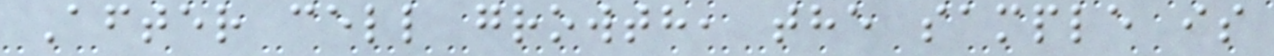After cell growth, the sample is
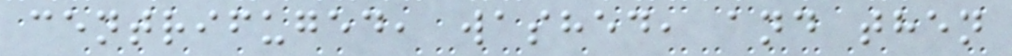centrifuged, washed, and then
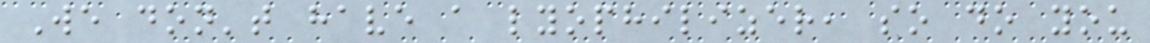We don't have a lyophilizer, so do you
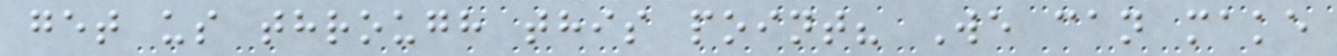get us through this point? We can make
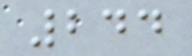244
